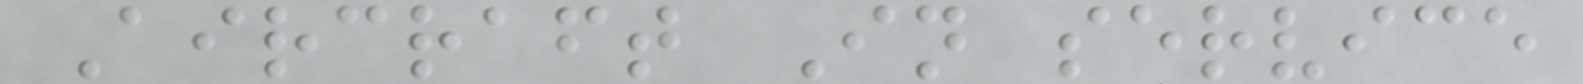Aircraft In service
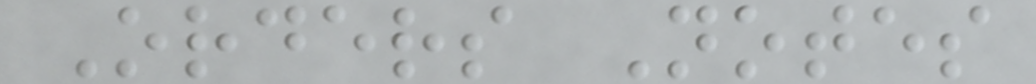Orders Notes
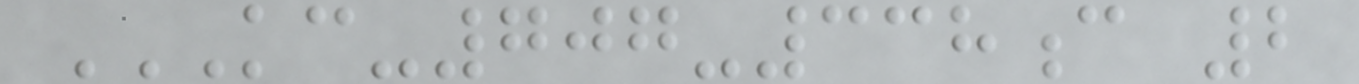KC-707-338C 2
